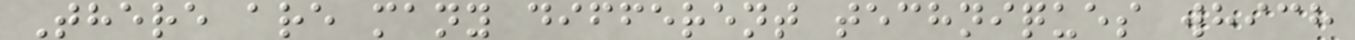There are many different techniques which
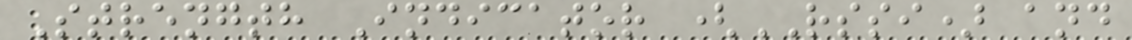Strength Indicator (RSSI) and
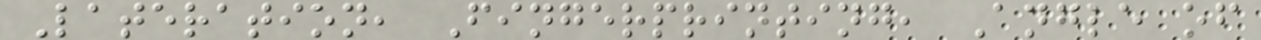Lateration, Fingerprinting, Angle of
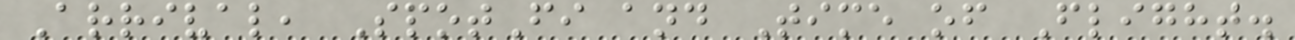Arrival, SpotFi and Time of Flight.
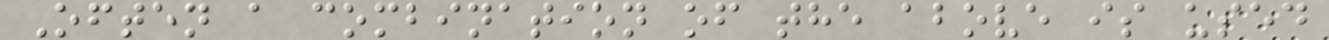Often a combination of the above is used
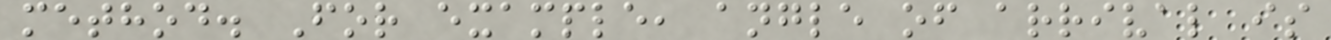method. For example, angle of arrival is
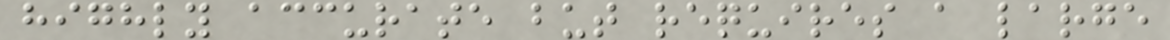highly accurate but requires a large
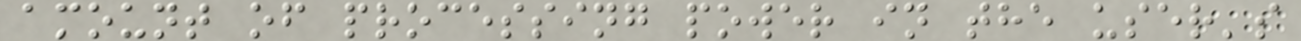amount of processing power in the user's
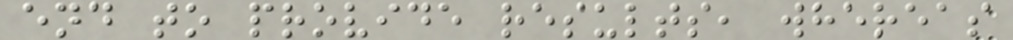end to provide results, whereas
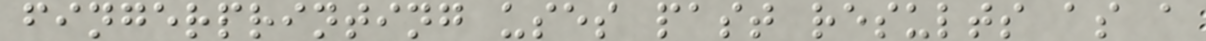fingerprinting uses past results as a
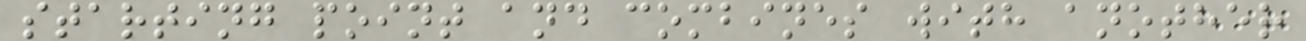starting point and combines with another
